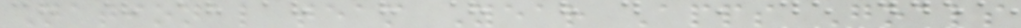National team Year Apps Goals
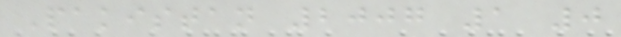Pakistan 2007 1 0
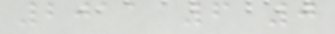2011 6 0
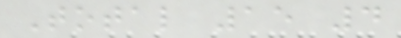Total 15 4
